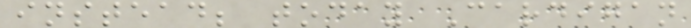instead; today Cardigan
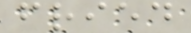fried
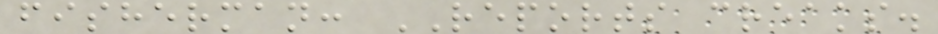fisherman: REPORTS creaks.
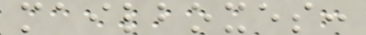mailboxes:
